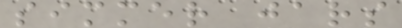simmer jars
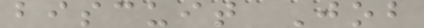biscuit Job
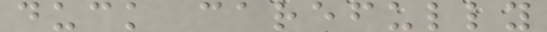duck carefully
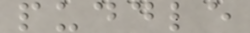puddle
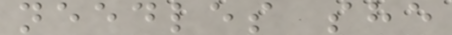needles she
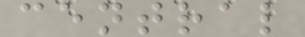central
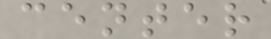center
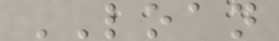LOAN
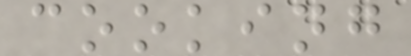cooking
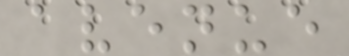avenue
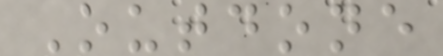Outdone
